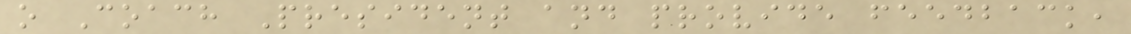o Coach President and provide feedback,
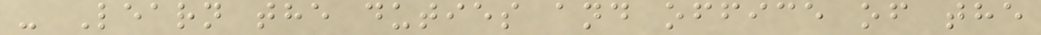- Learn the duties and office of the
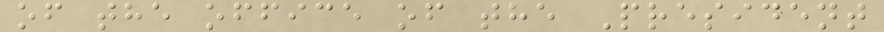of the office of the President
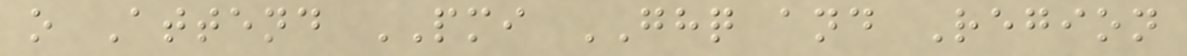o Attend PMI GHQ and Region
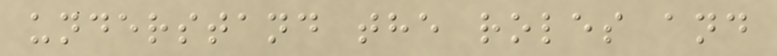understand the roles and
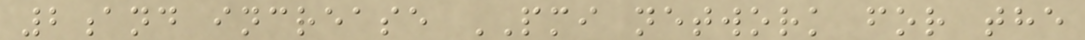2and increase PMI network for the
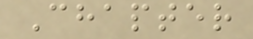Chapter
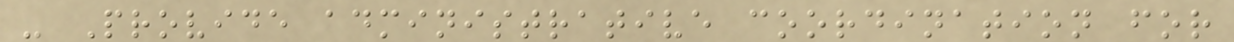- Provide administrative coordination for
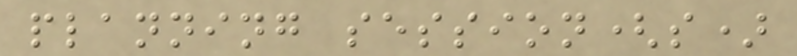planning session(s)
